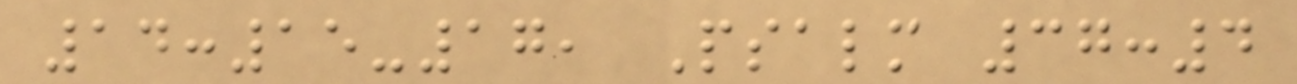14:15-17, Psalm 37:4
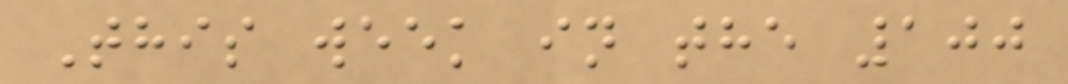This week in the 100
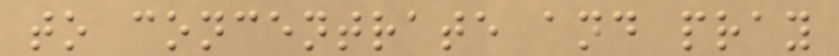to concentrate and pray
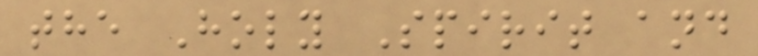the Holy Spirit and
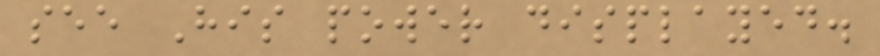see His power displayed.
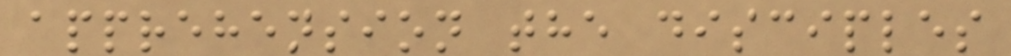apprehension the disciples
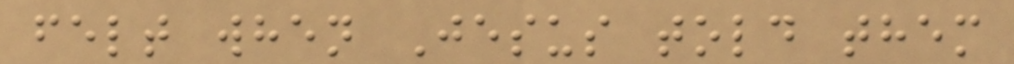felt when Jesus told them
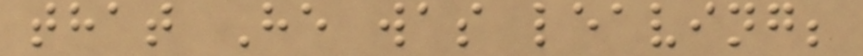that He was leaving;
